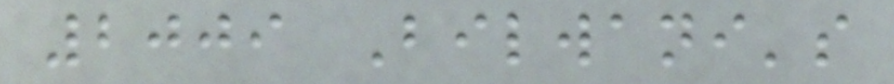2009 Bilwani's
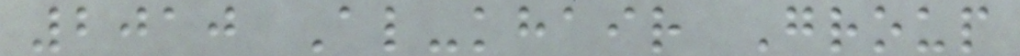2010 Al-khair Group
